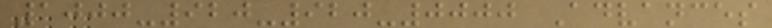1000-920-920-0000 Advances
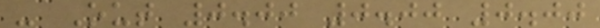- Out 0.00 0.00 0.00
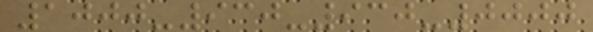1000-930-930-0000
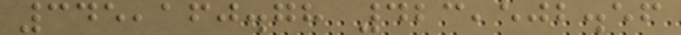345,160.78 423,502.56
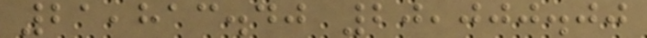21,813.40 20,000.00
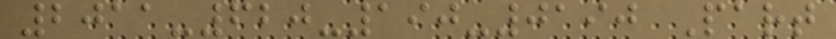2011-620-190-0190 Part
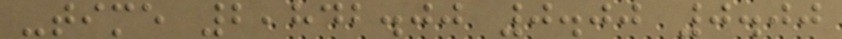-time 2,842.00 0.00 0.00
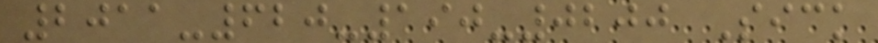2011-620-190-0200 Sick
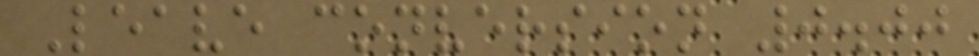Leave conversion 0.00
